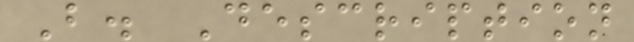B. Description
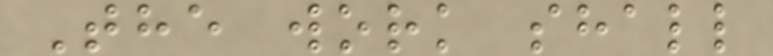The work shall
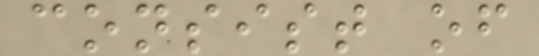consist of
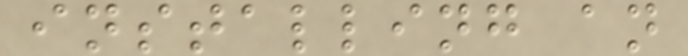installing an
